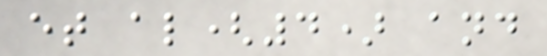et al(4) and
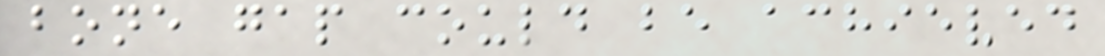bone gap could be achieved
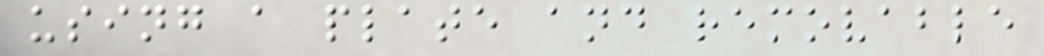using a plate and removable
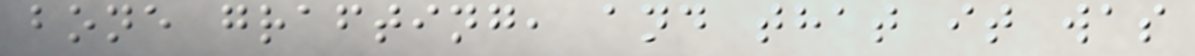bone grafting, and that it was
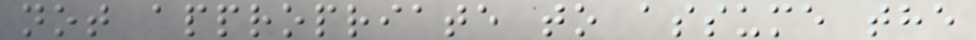not appropriate to assume the
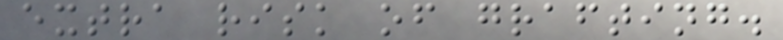extra risk of grafting.
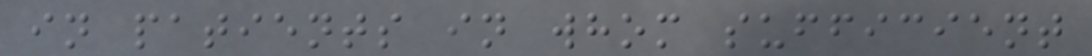in patients in whom sufficient
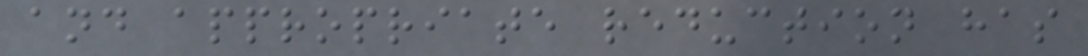and appropriate reduction has
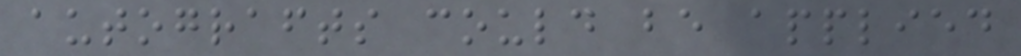autografts could be applied
